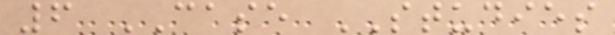6 CASE STUDIES
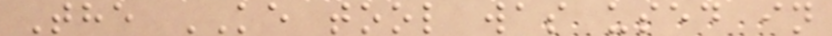The KE tool was used in
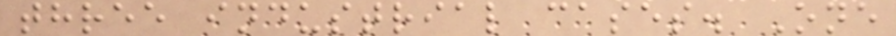three industrial cases. One
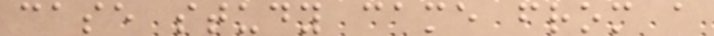case study came from a
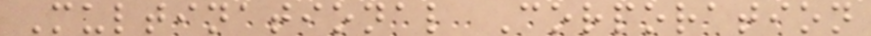Multinational Corporation
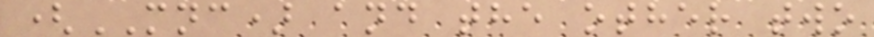(MNC) and the other two
